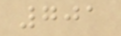701
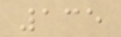135
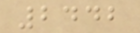2442
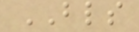BLS
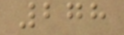278
